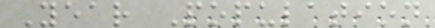Year Population
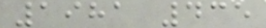1981 435
